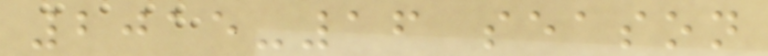2015-16 season
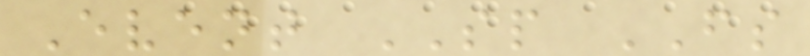Event SP FS
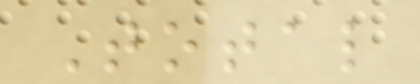Total
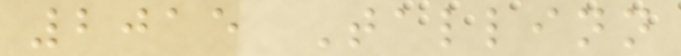2015 Tallinn
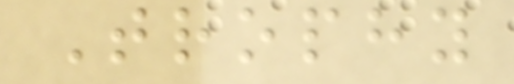Trophy
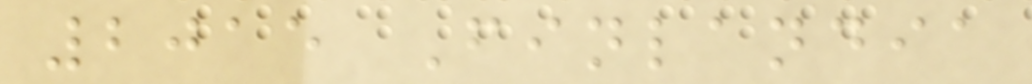2015 Finlandia
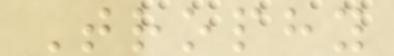Trophy
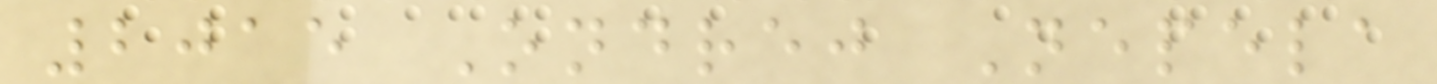2015 Ondrej Nepela
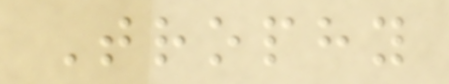Trophy
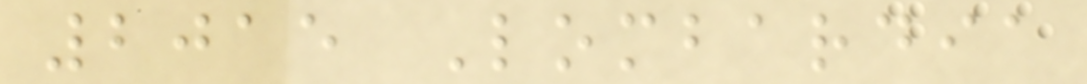2015 Lombardia
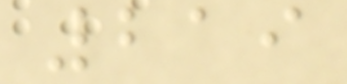219
